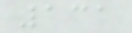131
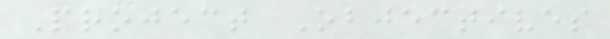Project Objectives
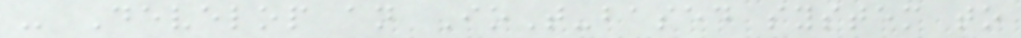- Develop an IoT-based system to
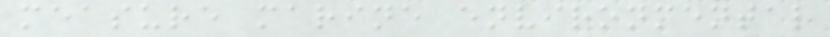measure marine environmental
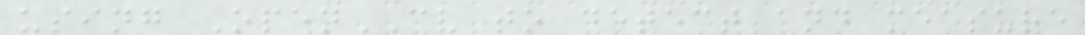using OpenCV to detect and measure
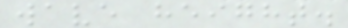wave height.
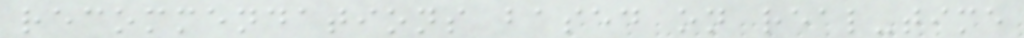recommendations based on real-time
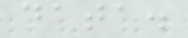data.
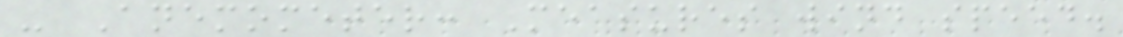- Anemometer: Measures wind speed.
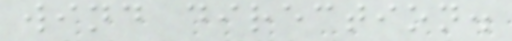wind direction.
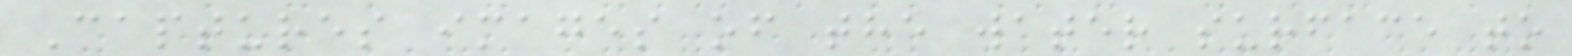Captures images of the water surface to
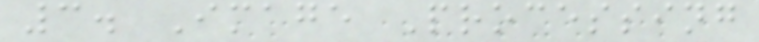3. Image Processing
